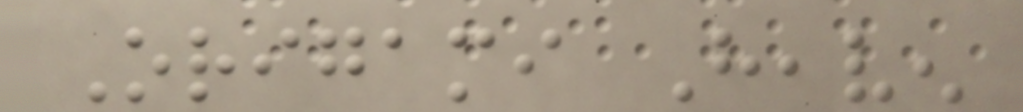Origami Heaven
